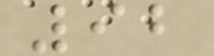92
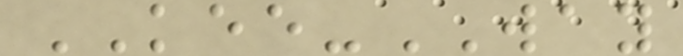KEE-WAY
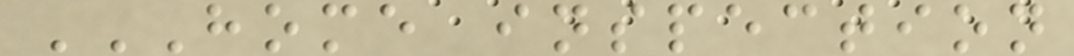HOME INSPECTION
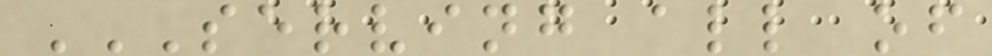SERVING ALL OF
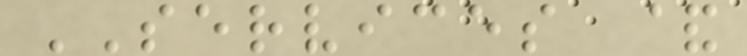SERVICES &
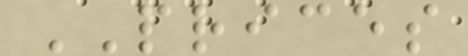PRICES
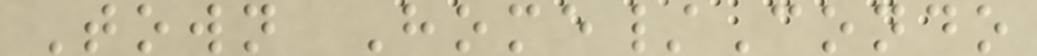Town Home/Condo
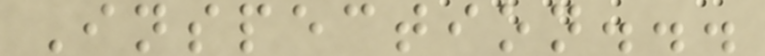Inspection...
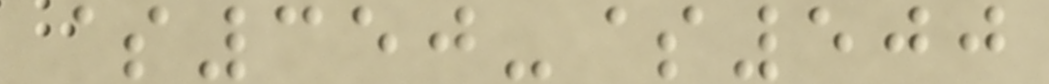$350-$500
